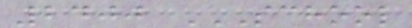2400 SCHOOL
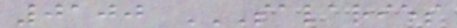0100 SALARIES
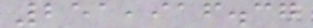251,916.37
